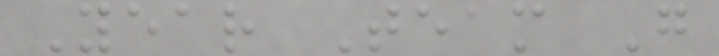Year Team G
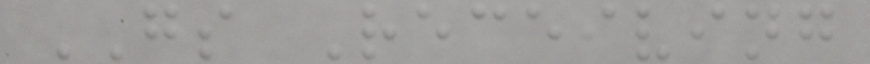GS Receiving
